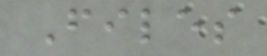Files
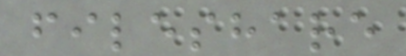fileshare
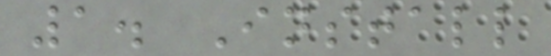1. Install
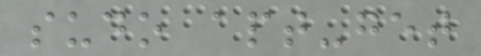sudo apt-get
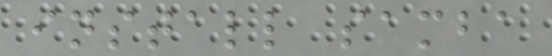install samba
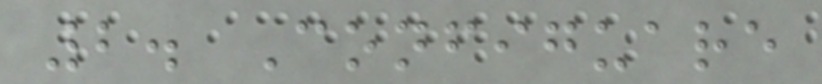2. Configuare
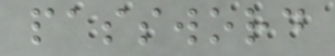password
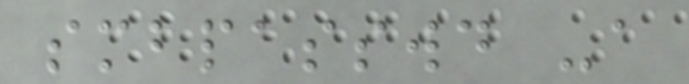smbpasswd -a
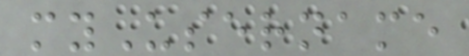myUsername
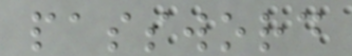password
